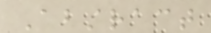Abstract
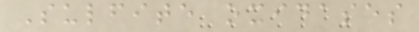Sulfite oxidases
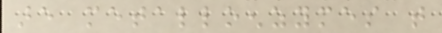are metalloenzymes that
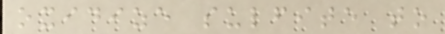oxidize sulfite to
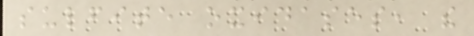sulfite oxidases, the
